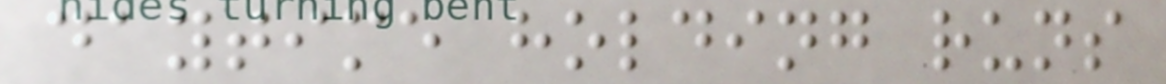daytime holding runs
